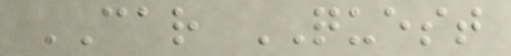CAR QUEST
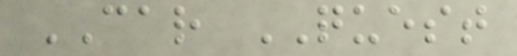CAR QUEST
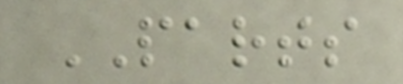PARTS
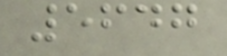5647
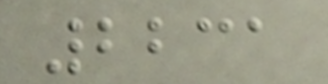2231
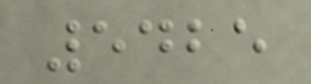5425
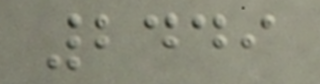2449
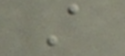A
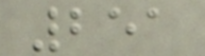251
